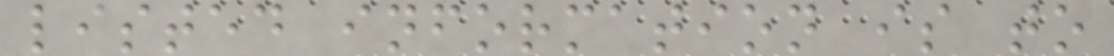listed information is to
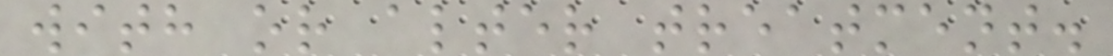with or alter treatment.
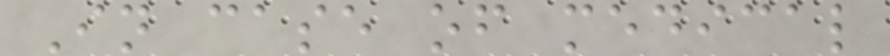In case of medical
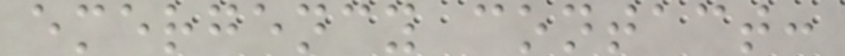emergency contact:
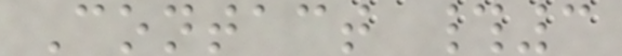Contact #3
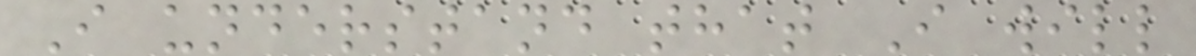I understand that I will
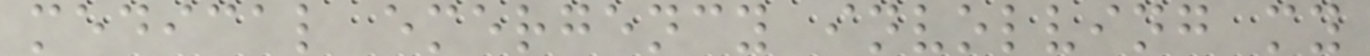medical emergency involving my
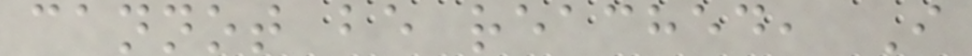cannot be reached, I
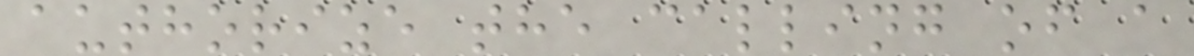authorize the calling of a
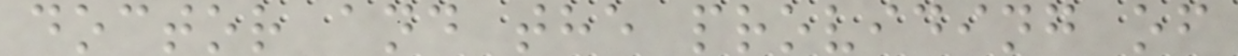doctor and the providing of
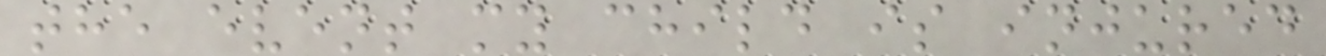the event my child is injured
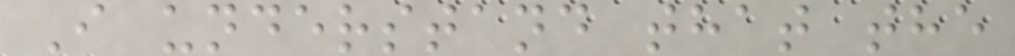I understand that the
